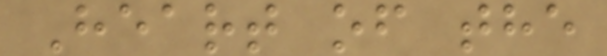Heart of the
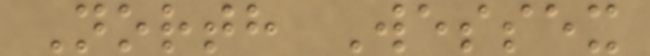North Wessex
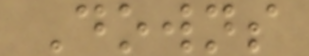Downs
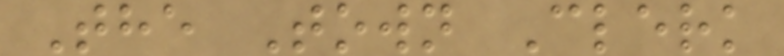The Town Clerk
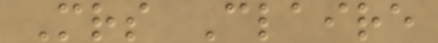Mrs Claire
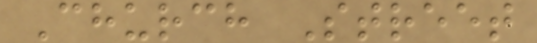Church Street
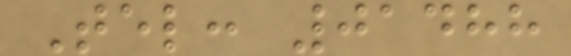Tel: 01488
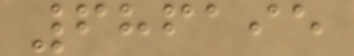686195
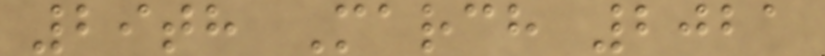29th March 2021
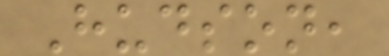Hudson,
